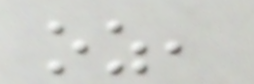oz,
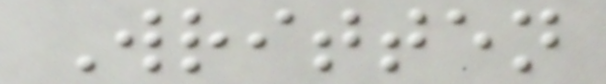Written
